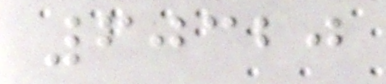60320
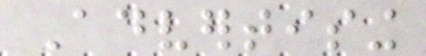Advertising
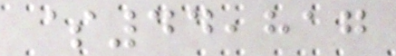$44,817
